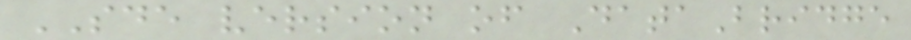SDE version of DataBridge
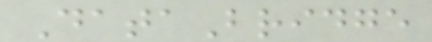DataBridge
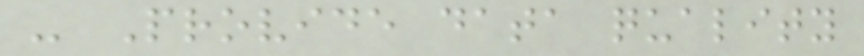- Provide data quality
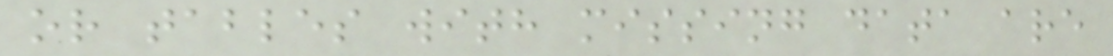or tables with missing data are
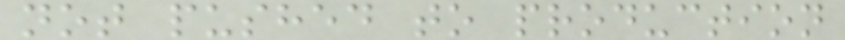not pushed to production
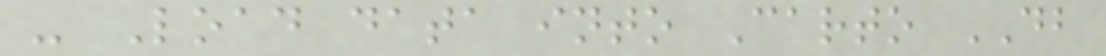- Load data into Carto DB
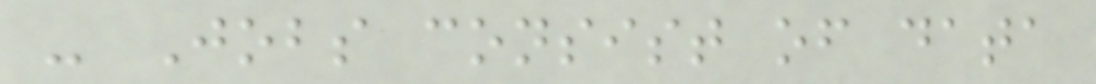- Jobs consist of data
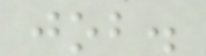job.
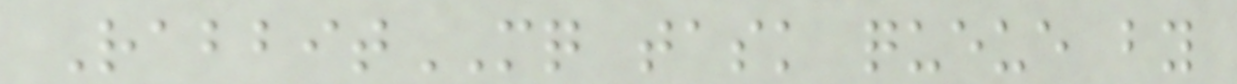RabbitMQ task queue by
